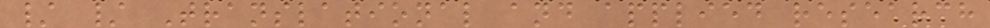/ / Translational and applied research
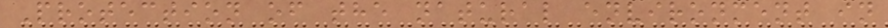Protection of the natural environment in
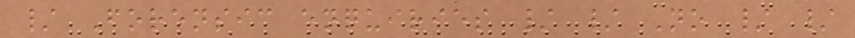/ Forensic enquiries / / No / /
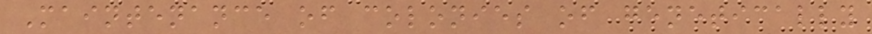Maintenance of colonies of genetically
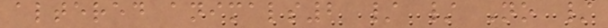altered animals2 / / No /
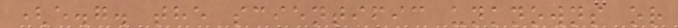(e.g. the scientific unknowns or
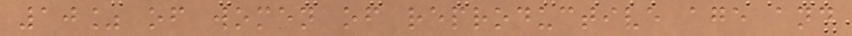10% of women of reproductive age and
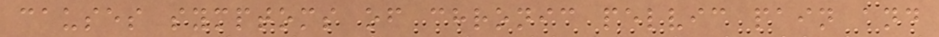causes symptoms of chronic pelvic pain and
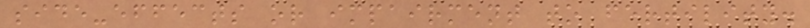side-effects or impairment to fertility.
